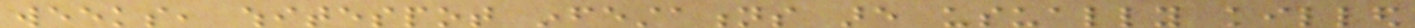weeks, whitespot infestations are usually killed
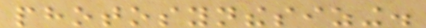photosynthesizing.
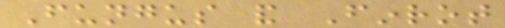Fungus and Finrot
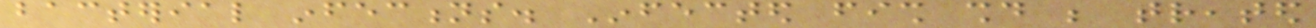bacterial infections. Infected fish should be treated
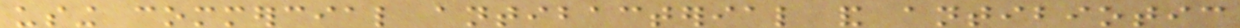using commercial antibacterial and antibiotic
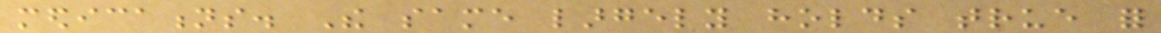medications. The same largely holds true for
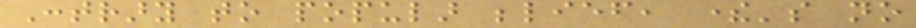Contrary to popular belief, there's no
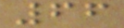66
